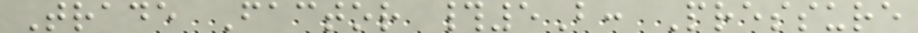Trade Factor #5B: Pressure
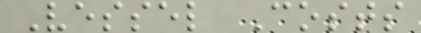Vessel Costs
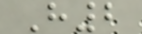H2
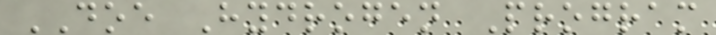DOE Hydrogen Program
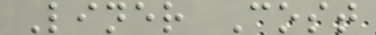Liner Cost
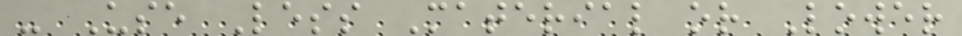- Use Less Material or Lower
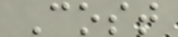Cost
